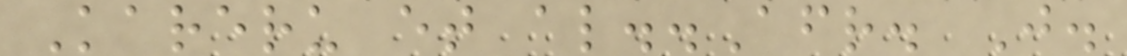Kareru et al..Afr. J.
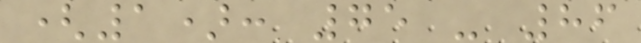(1): 75 - 86
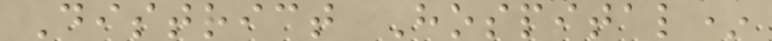District Hospital*
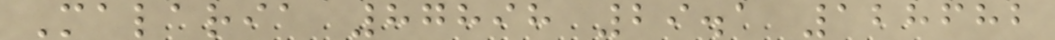Malaria 87898 29.1 128682
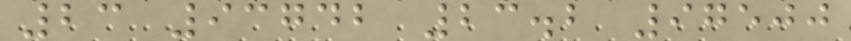23 93742 23.2 97500
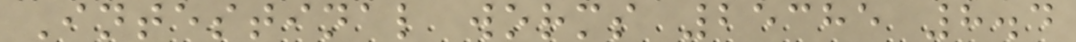Intestinal worms 25385 8.4
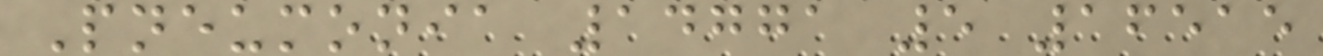Pneumonia 14771 5 16515
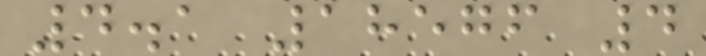4.1 18576 4
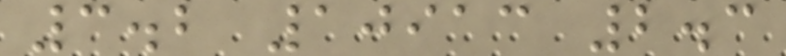3.2 10913 2.3
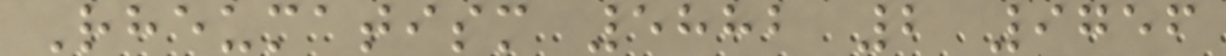Rheumatism 5882 2 9756
